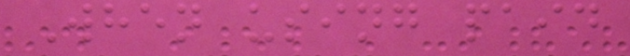When using paid
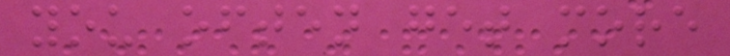you often get more
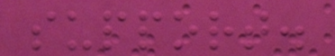support.
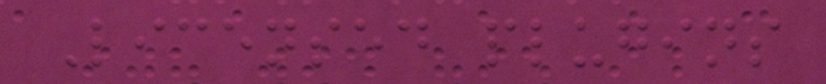Licensed plugins
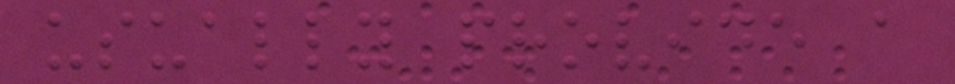usually provide a
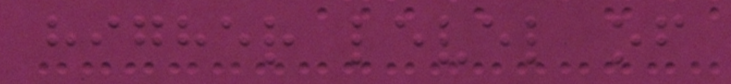higher level of
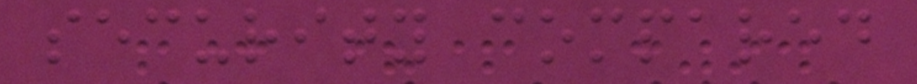security compared
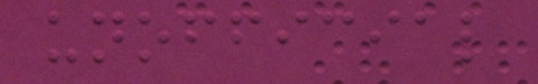unofficial
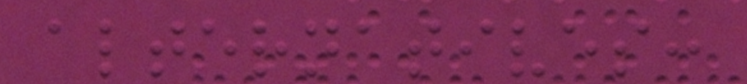alternatives:
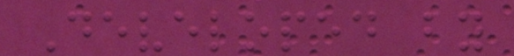Developed by
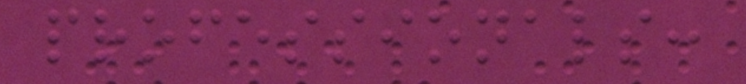professionals:
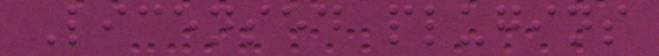Licensed plugins
